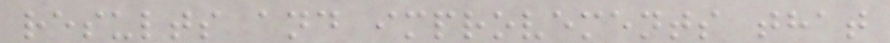results and improvements that
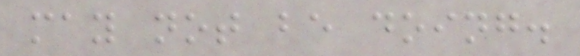may not be doing.
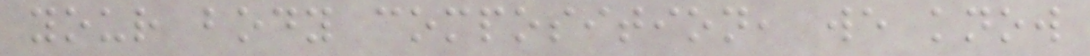your body composition, we know
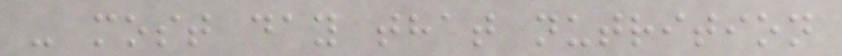- most day that nutrition
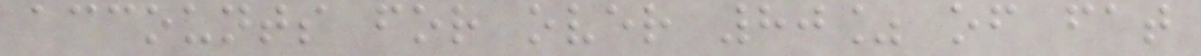accounts for over 80% of fat
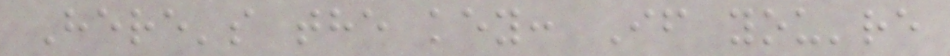Here's the key: If you're
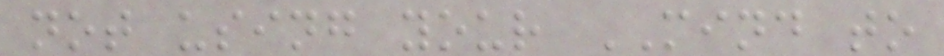not using your MIND to
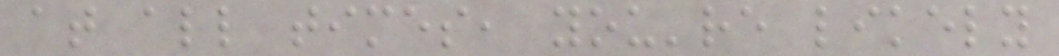at all times, you're likely
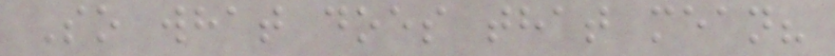So what does that mean?
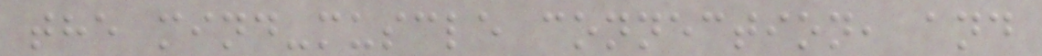the mind-muscle connection, and
